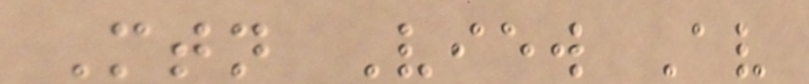Mtn View Av
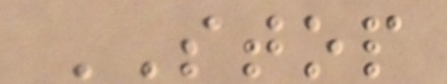STOP
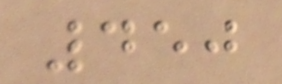450
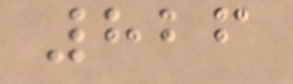826
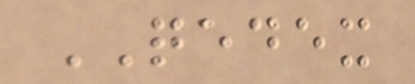QEDEX
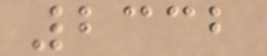2332
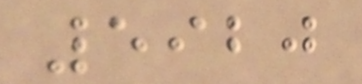5920
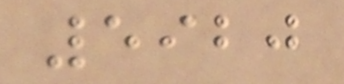5920
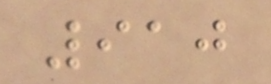910
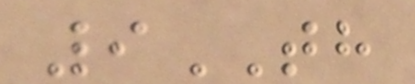9TH
